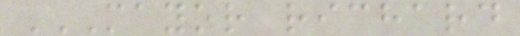MAYOR RICHARD
